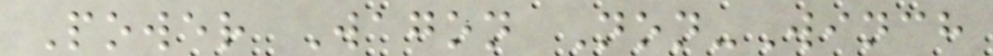Power Wagon Non-Winch
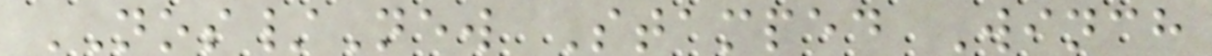NOS/New Stamped Winch
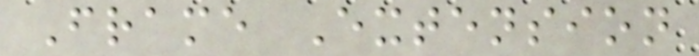Frame Extension
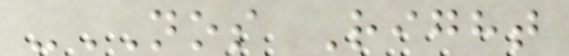-NOS Right
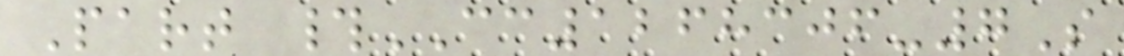Part #CC1268306-7S
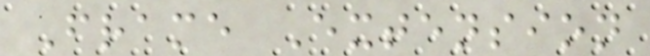Frame Extension
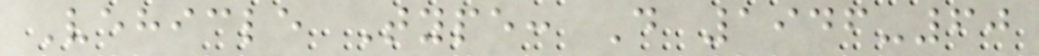Vehicle Type: D 1946-60
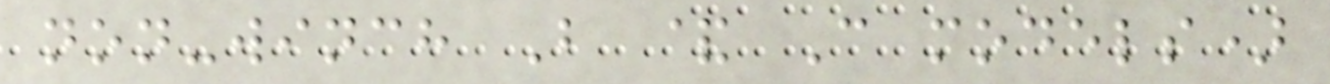non-winch B & C models)
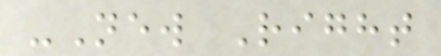-New Right
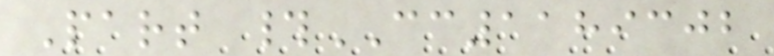Part #CC1189302
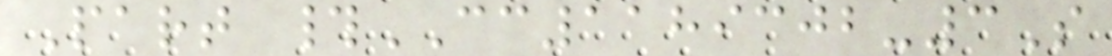Part #CC1189302-3S
